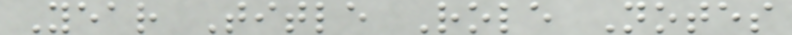Year Title Role Notes
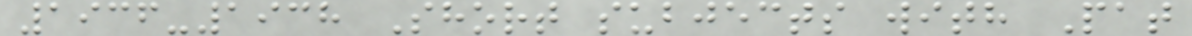1936-1938 Short subjects with Pat
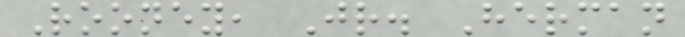Rooney, Jr. Herman
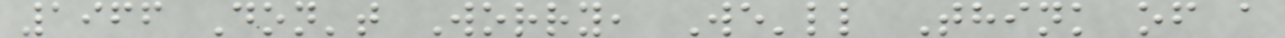1966 Don't Worry, We'll Think of a
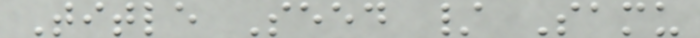Title Seed / Samu
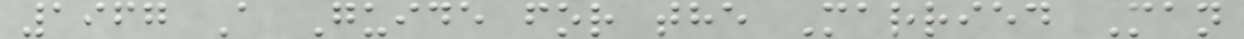1967 A Guide for the Married Man
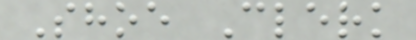Shoe Clerk
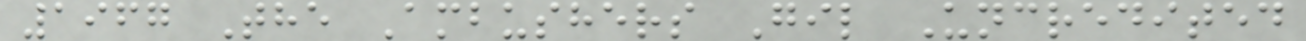1967 The Ambushers Gil Uncredited
